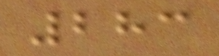283
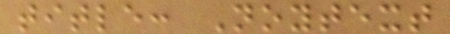title: Noytext
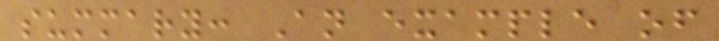summary: An example of
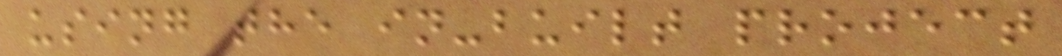using the in-built project
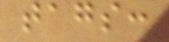tags:
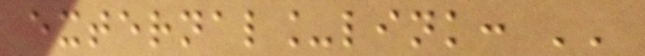external_link: ''
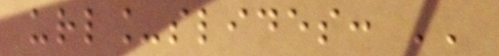url_slides: ''
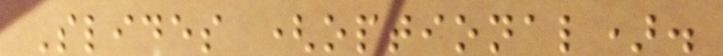Slides (optional).
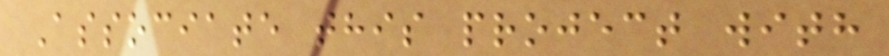Associate this project with
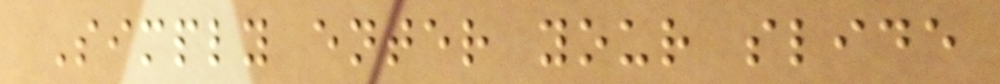Simply enter your slide
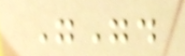"".
